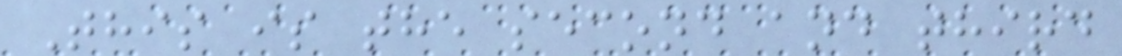This is the second and third
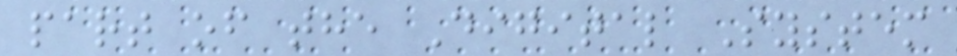part of the Digital System
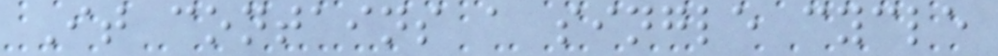It contains a single cycle
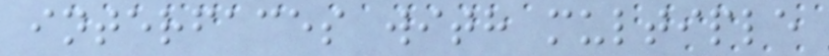interfaces with multiple
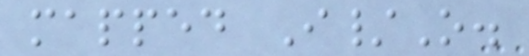mapped I/O.
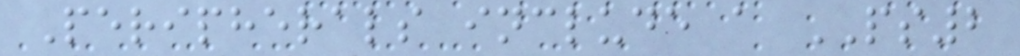Peripherals include a PS2
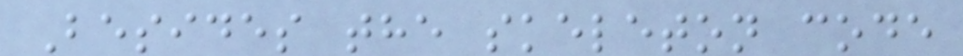Besides the skeleton code
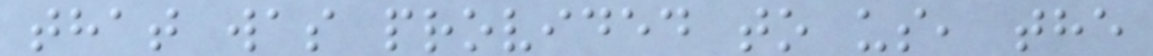that was provided to us, the
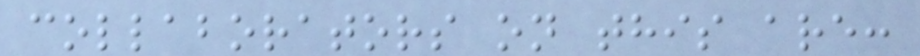collaborators on this are:
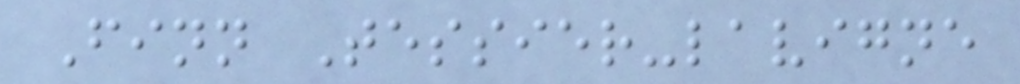Finn Tessier-lavigne
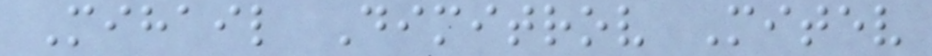Mihail Dimitrov Mitev
